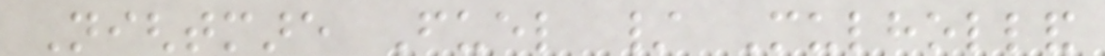Nightmare Fuel / Mulholland
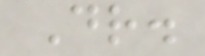Dr.
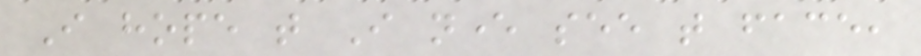I hope that I never see that face,
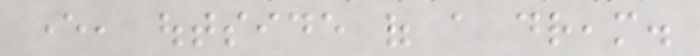ever, outside of a dream.
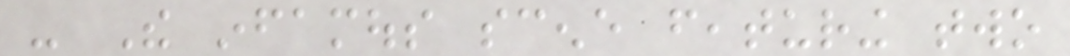- The infamous scene featuring two
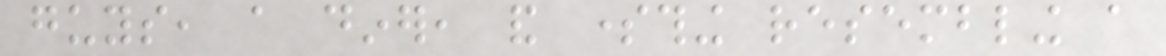guys, a diner, and something resembling a
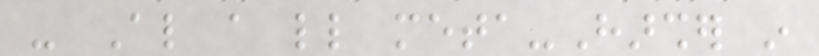- Also a little meta-Harsher in
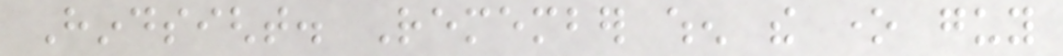Hindsight. Remember when the one guy
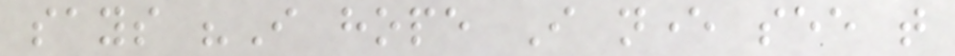says "I hope I never see that
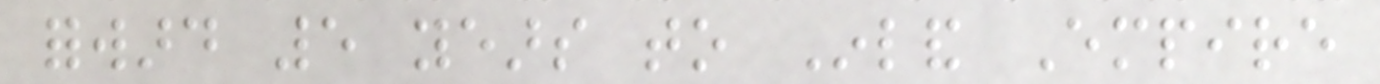forward 5 years to Inland Empire
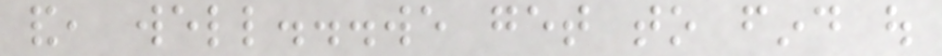and, well...we get to find out
